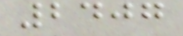2407
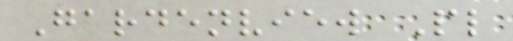Gardenview Pl
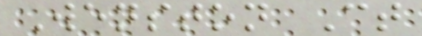Wenston Ct
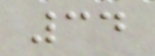34
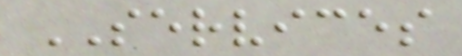SERVICES
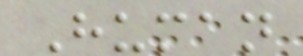Human
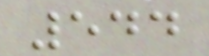544
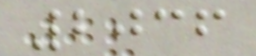2036
